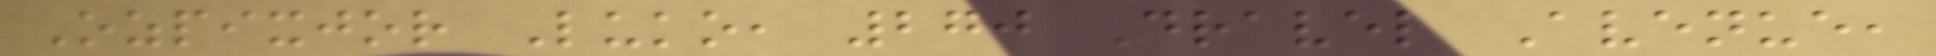Ozpixjor Luko, 270 Dravel Avenue,
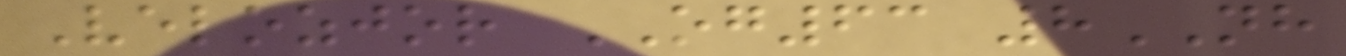Velozjor OG63 8NH
